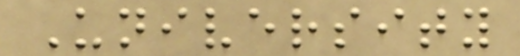University
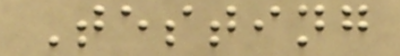Testing
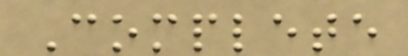Complete
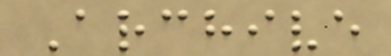Archive
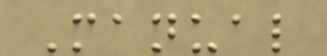Manual
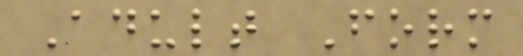Adult Form
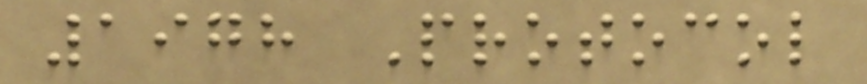1978 Protocol
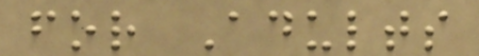for Adults
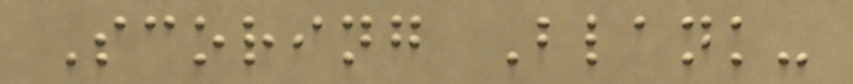Scoring Blank-
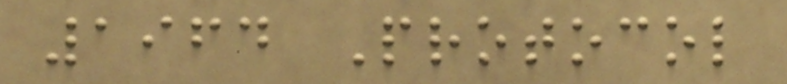1964 Protocol
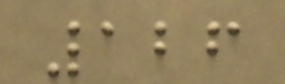126
